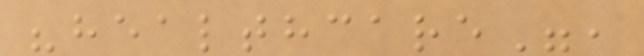"healthcare",
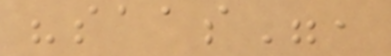"saas",
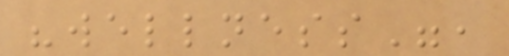"wellness",
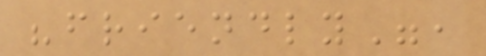"friendly",
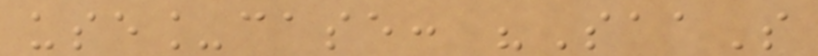use_case: "SaaS
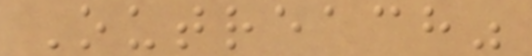Outreach"
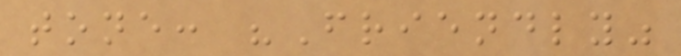tone: "Friendly"
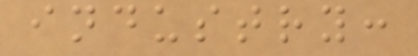industry:
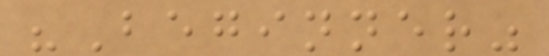"Beginner"
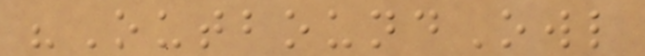"OutboundOwl
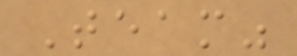Team"
